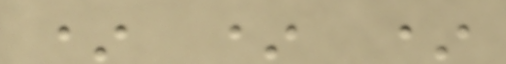* * *
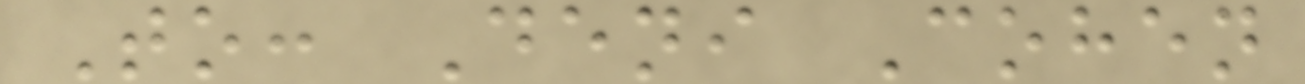To: Deni Cohen
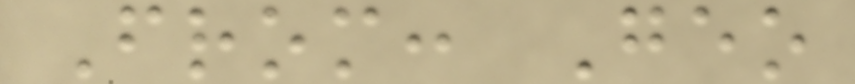From: Geo
